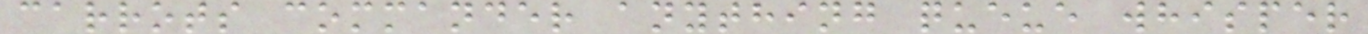carrots commander anything queue whisper
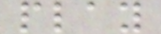play
